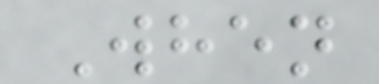When
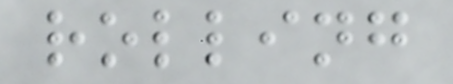rolling
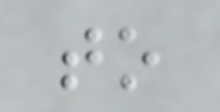to
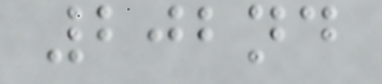202nd
